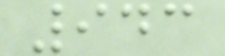943
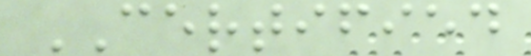CERTIFIED
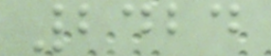2424
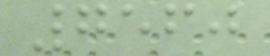7560
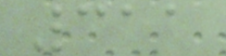311
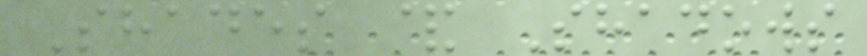Shades & Shadows
